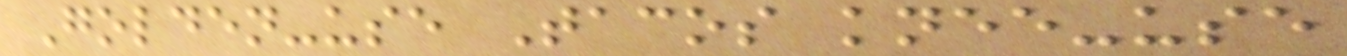Golden-use Tacos knee-use
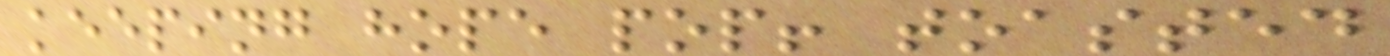keeping hope pop! toasted
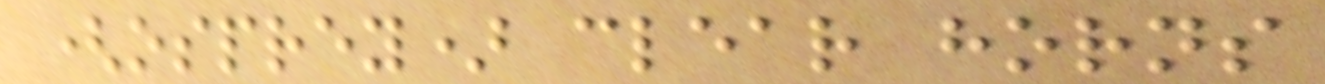(osprey) clear horns
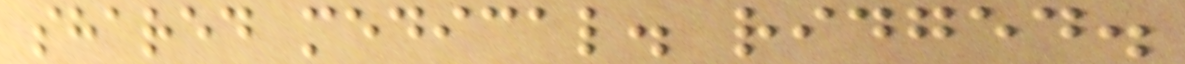shared medical. ridged.
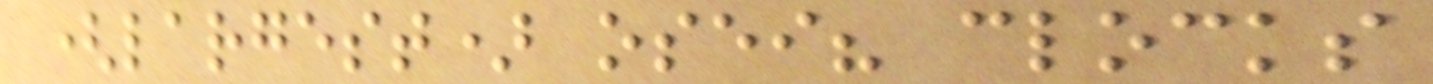(largest) osei? clocks
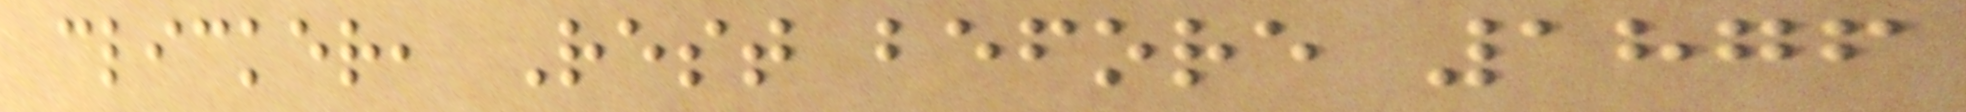clicker, Rest before 1876
